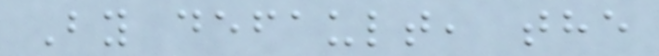By default, the
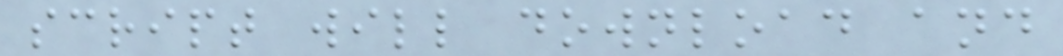script will download and
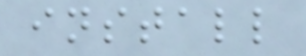install
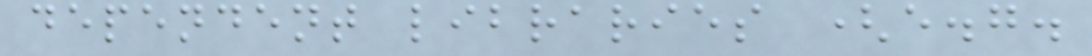dependent libraries (e.g.
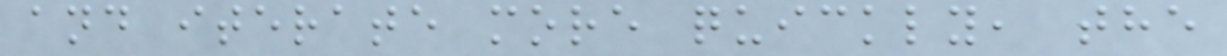and iterate more quickly, the
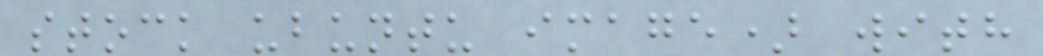stock ubuntu image) with
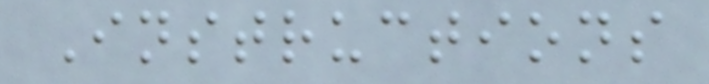Instructions
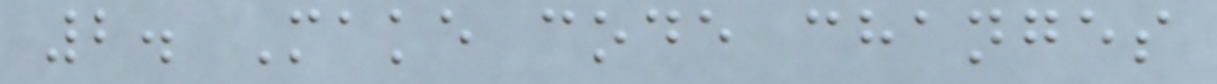2. Make code changes
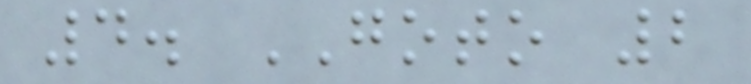4. GOTO 2
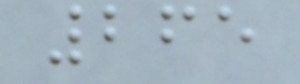265
